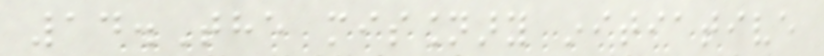14.The missionary initiative
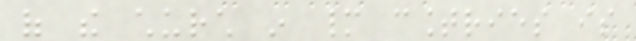of the church in many countries is
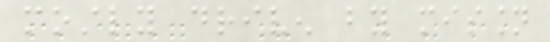mostly driven by mission
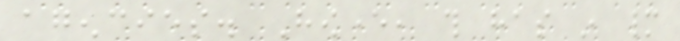agencies. However, this has in many
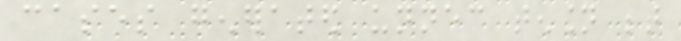cases generated unnecessary tension between
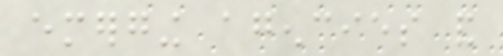emerging agencies and
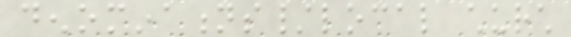denominations/local church
